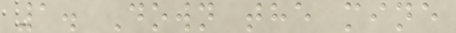1. Down the mine
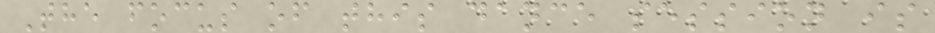The focus of this dance session is
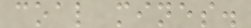coal mines.
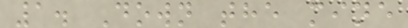1. Down the mine
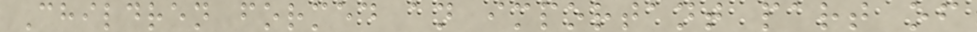Children formed an important part of
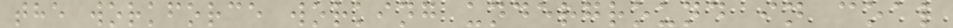the workforce working underground in coal
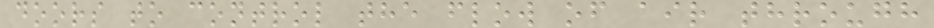doors to control the flow of air through
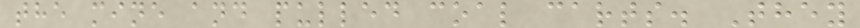the mine and pulled coal carts. They
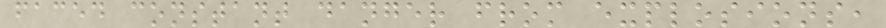faced constant danger from explosions,
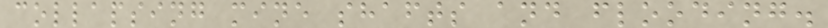collapsing mine shafts and flooding.
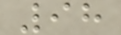98
